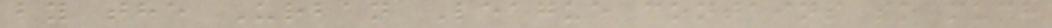by the Urban League contains so much
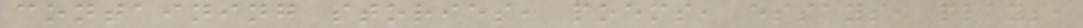containing stories, poems, essays, plays,
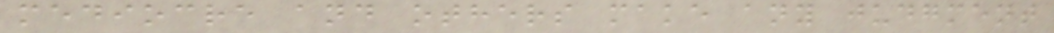mediocre and others make any judgment
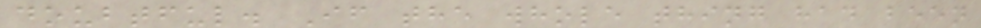doubtful. If the whole thing had been
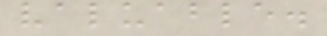valuable.
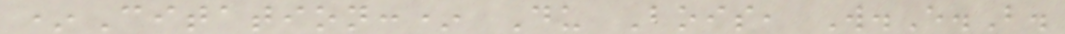*Citation:* Du Bois, W.E.B.
